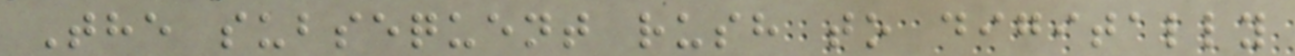The subsequent rush to digitally
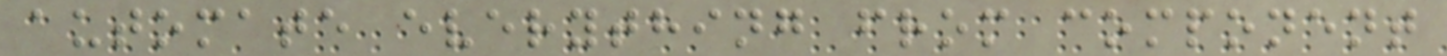automate everything from component
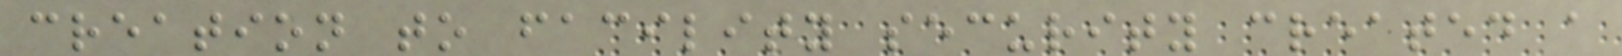creation to facility security created a
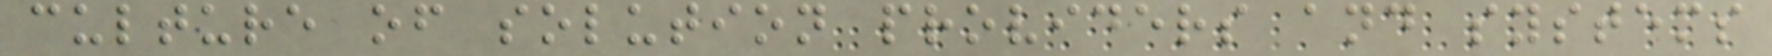culture of solution providers and systems
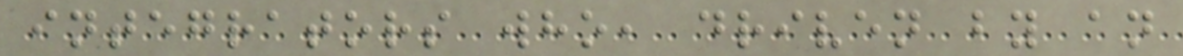integrators who, driven by an
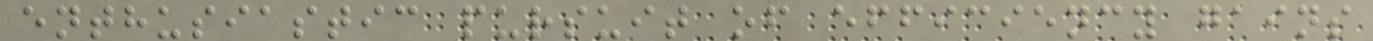enthusiastic pursuit of efficiency gains
